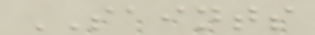SAINTS
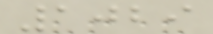1029
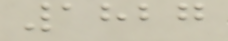1827
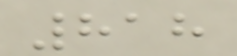818
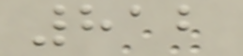812
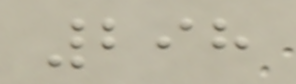298
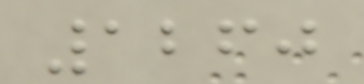1260
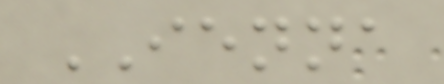IENNA
